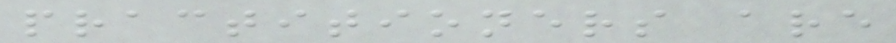practitioners are
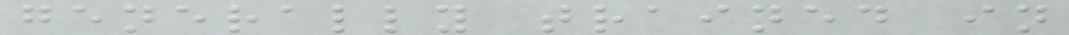generally trained in
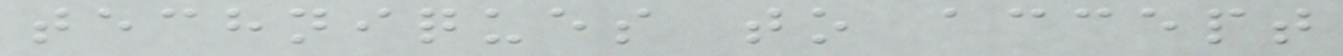techniques to accept
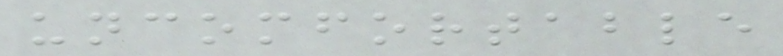uncomfortable
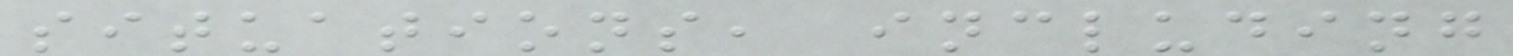situations, including
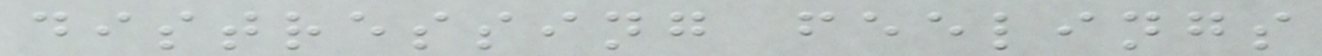distressing feelings
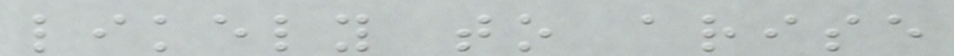likely to arise
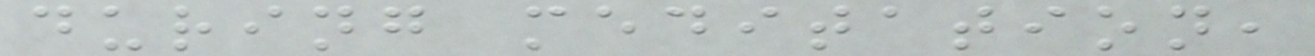during meditation,
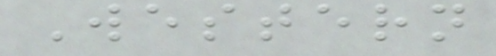Western
